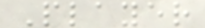Player
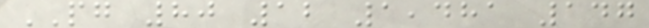PG 80 12 1,481 147
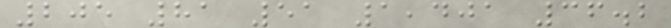205 81 51 1,401 36.2
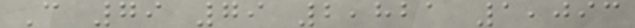C 79 79 2,821 1,093
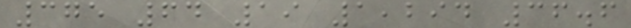375 64 19 1,294 36.6
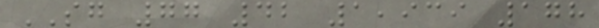SG 77 42 1,939 178
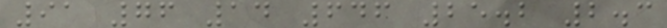91 76 14 646 25.2 2.3
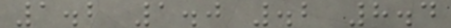1.2 1.0 .2 8.4
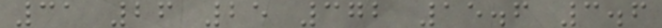31 26 25 372 15.6 3.6
